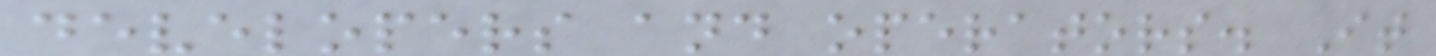developers and operators. It
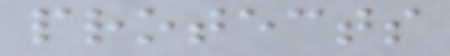protects
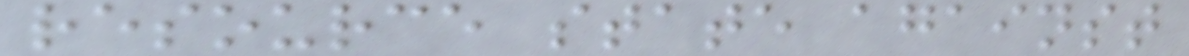resource state against
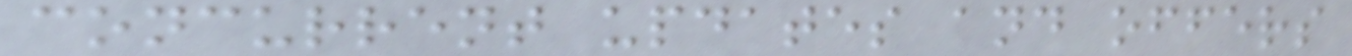concurrent updates and offers
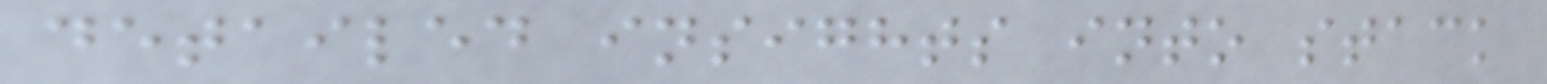detailed insights into stack
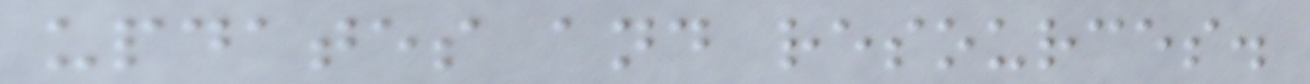updates and resources.
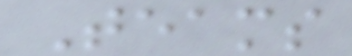Teams
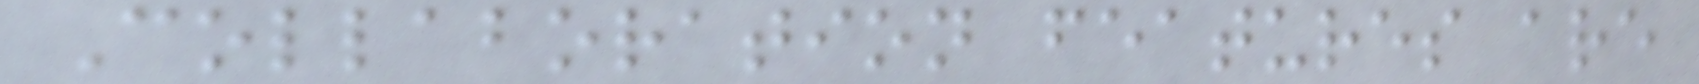Collaboration features are
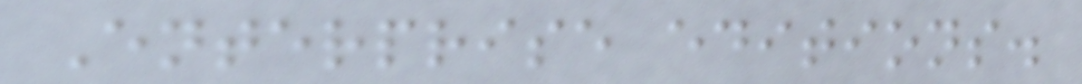Enterprise editions.
